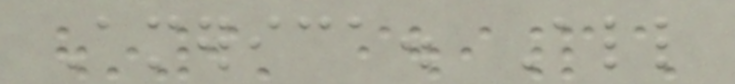America. All
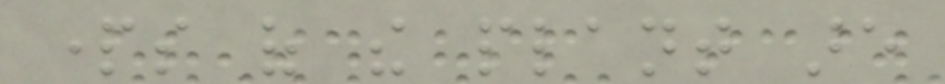parts of the plant are
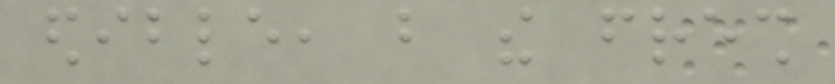edible, but the fresh
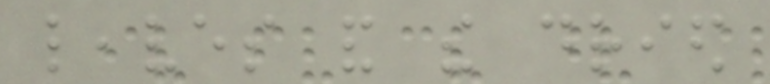leaves and the dried
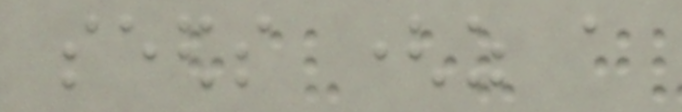seeds (as a
